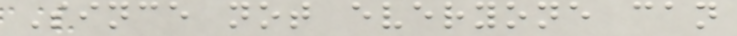Since not everyone can
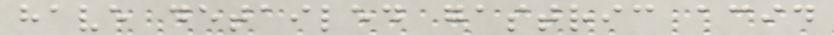have detailed gastric acid
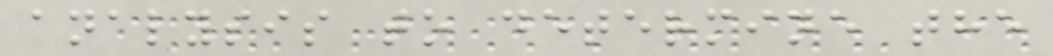analysis to determine the
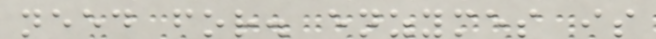need for. enzymes is
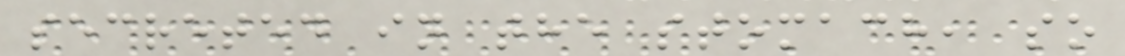secreted in the stomach, so
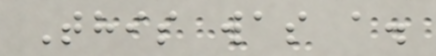This was a.
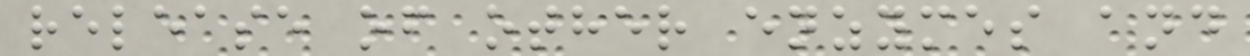release of other enzymes and
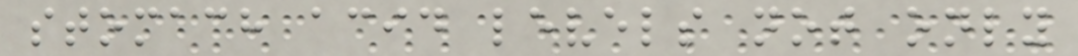stomach acid levels not only
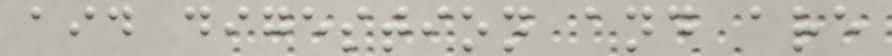aid digestion and are
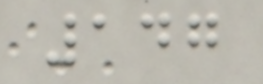147
